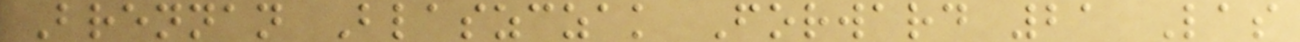Brennan Blaszczak Forward 21 Las
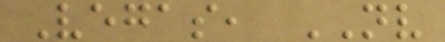Vegas, NV
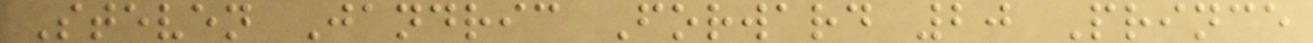Steven Jandric Forward 20 Prince
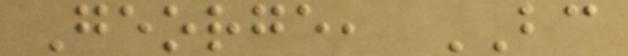George, BC
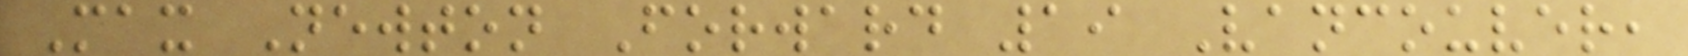Max Newton Forward 19 Vancouver,
